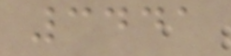3441
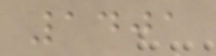1401
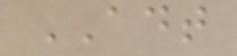ADT
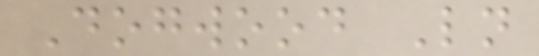Dogwood Ln
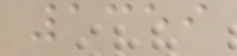1359
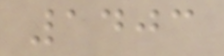1403
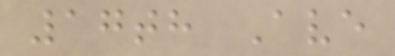17th Ave
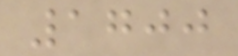1700
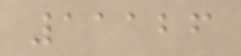11126
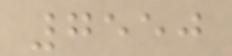7550
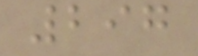297
